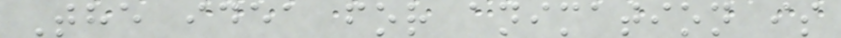The idea for animation is
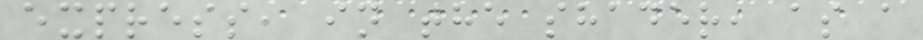express, in the shader, as a
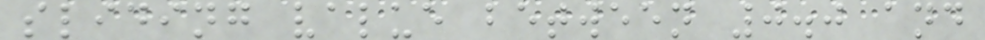sliding value between 0.0 and
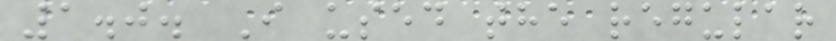1.0. I used the regular
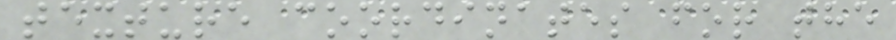texture coordinates for the
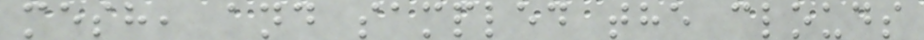mesh, and sampled the clouds
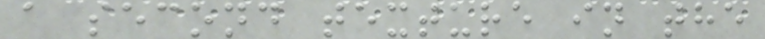a second texture in the
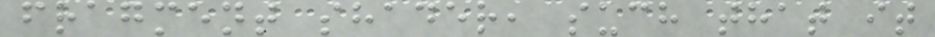fragment shader, such that it
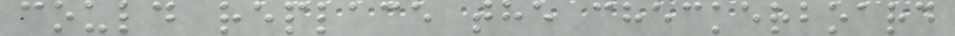could replace the checkerboard
